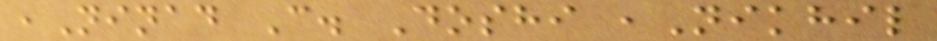,Ninad C. Doshi ,Nikhil
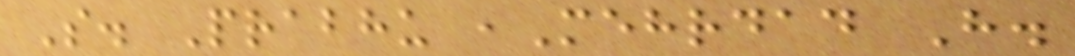S. Prabhu ,Mehrdad H.
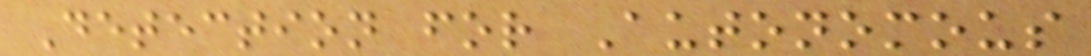Detection for Autonomous
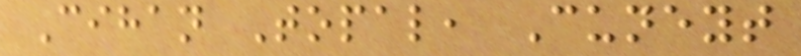Cihan Topal, Cuneyt
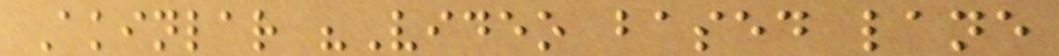Akinlar "Video based lane
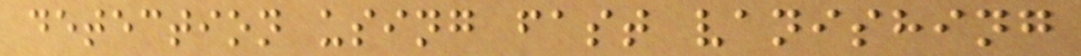detection using fast vanishing
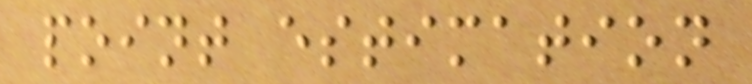point estimation
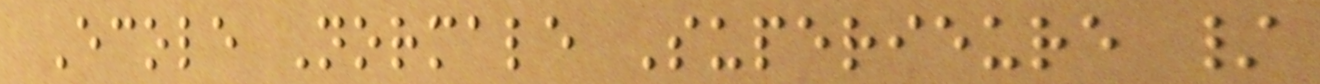Ecole Normale Superieure /
